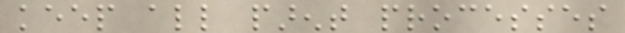keep all parent processes
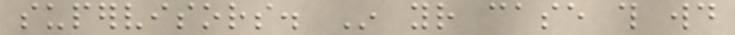supervisors. In your case this would
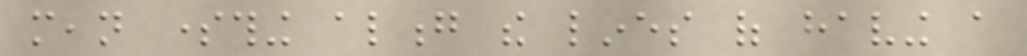mean something along the lines of having a
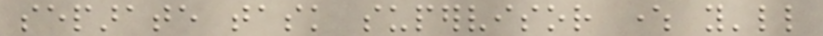separate task supervisor where you'll
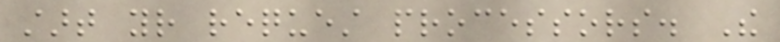start your request processors. The
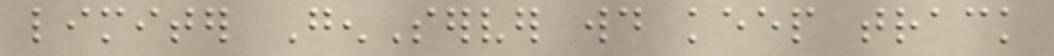limiter GenServer would keep track
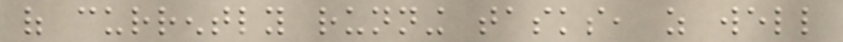of currently running tasks, as well
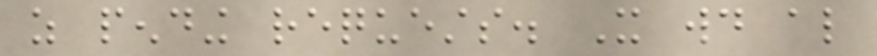as pending requests. It would also
